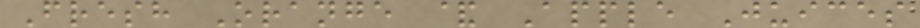Fresh Orange & Apple Juices
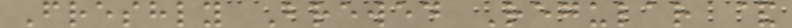Freshly Brewed Regular &
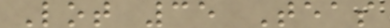Lot 35 Teas
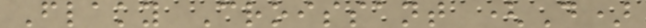Flaky Croissant (D)
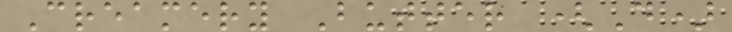Creamery Butter (D)
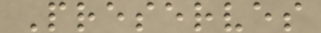Preserves
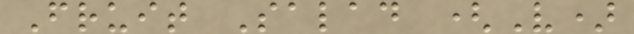Fruit Salad (V)
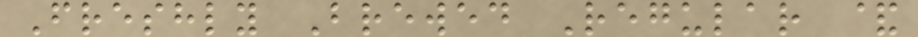Freshly Brewed Regular &
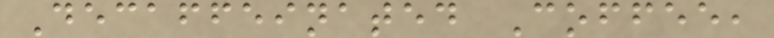Decaffeinated Coffee,
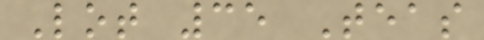Lot 35 Teas
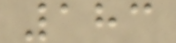183
